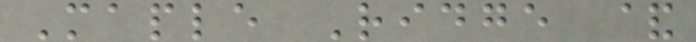Maple Ridge &
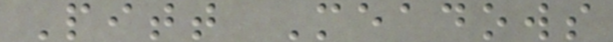Pitt Meadows
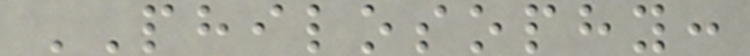PHILOSOPHY:
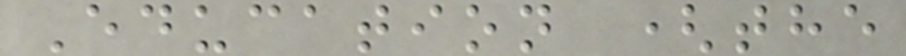Education (the
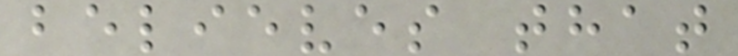believes that
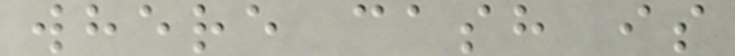where cash is
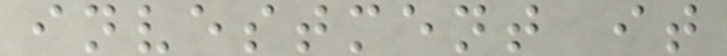investment it
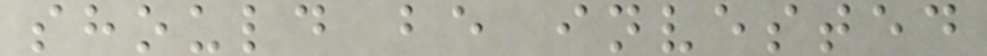should be invested
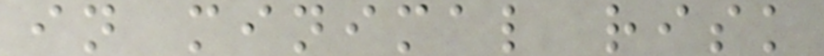in minimal risk
